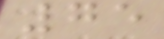75
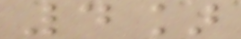4]
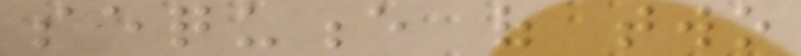sequence of two
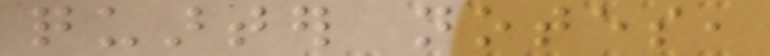quarter notes,
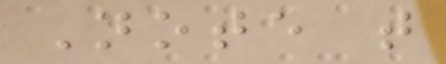Note that
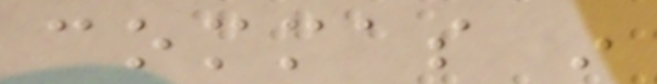commas in
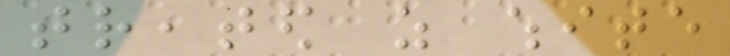treated as white
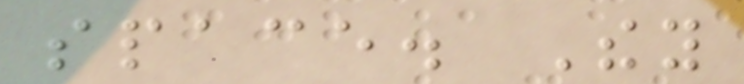space. They
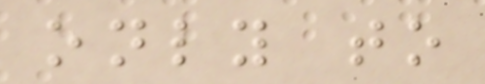only to
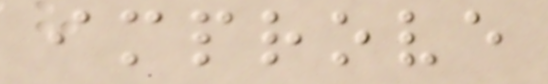improve
